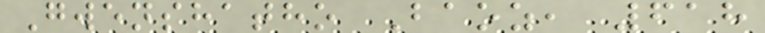Gwenshatho Baoz, 618
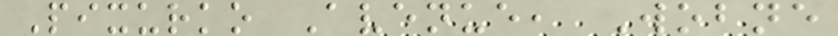Pixurko Avenue, Wobne
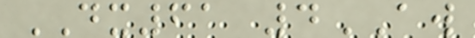DX61 4AW
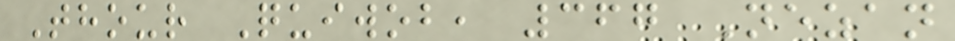Thour Quiwob, 367 Nezan
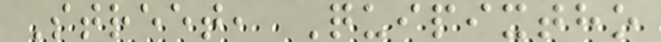Street, Quipixtho
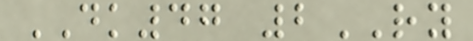DK47 2RY
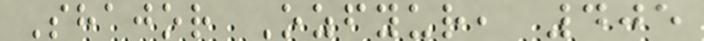Shajor Ozfyur, 405
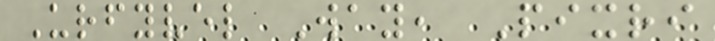Urfyvel Way, Pixri
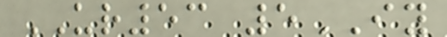UR53 5IY
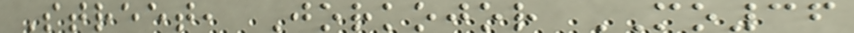Street, Jorkojor MO36
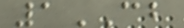1CB
